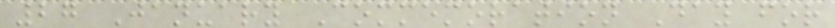27 January Commemoration Day for
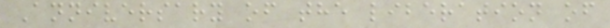Anniversary of the liberation of
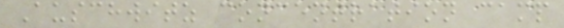Auschwitz concentration camp
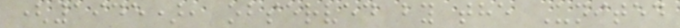(1945), observed by the United
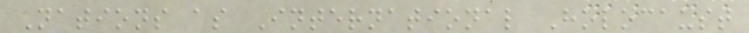Nations as International Holocaust
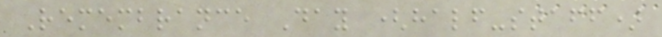Remembrance Day (half-staff)
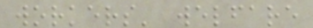workers' welfare
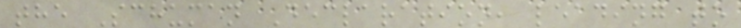the Schuman Declaration, leading to
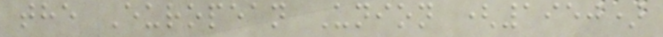the European Union (1950)
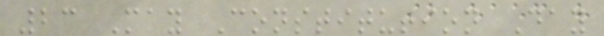23 May Constitution Day
